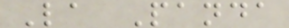La Panda
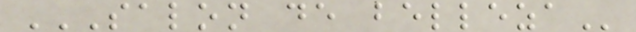SALON DE BELLEZA
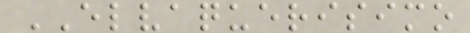ELVAQUERISIMO
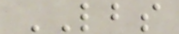LBS
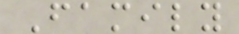Family
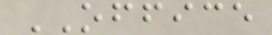OFFICE
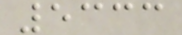5333
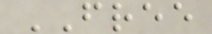FREE
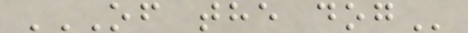OF THE DOG
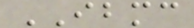IBMC
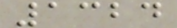1324
